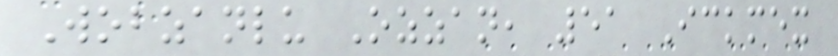Wobzanlu Ozzan, 51 Ickmex
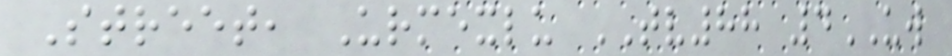Street, Urmexlu TV88 4UW
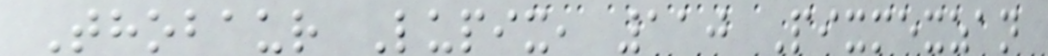Thobaur Lupix, 110 Pixmexzan
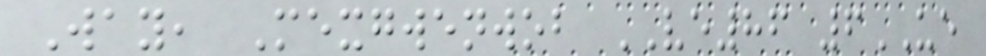Way, Mexgwenwob VE86 6UE
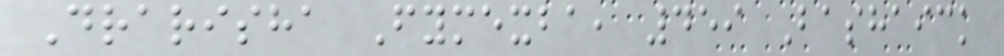Drarisha Fymexba, 459 Bashaick
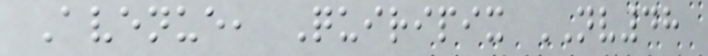Avenue, Quiripix NV48
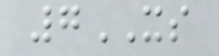7XS
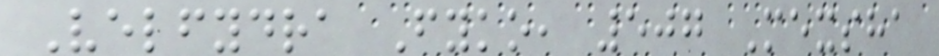Velfydra Fyko, 507 Mexsha
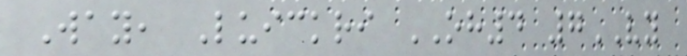Way, Luickri OH4 7VY
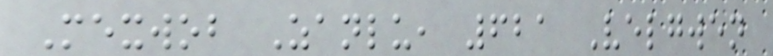Mexwob Zanlu, 621 Velgwen
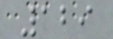129
